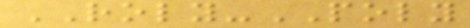ROLY-POLY
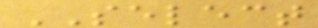SELECT
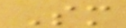Sm
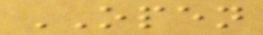OPEN
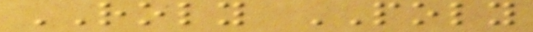ROLY POLY
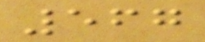567
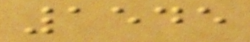1545
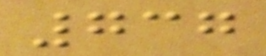737
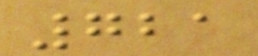721
